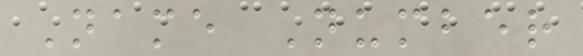Name Number
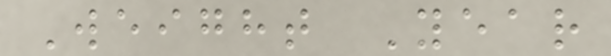Weight Year
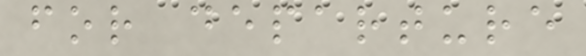for departure
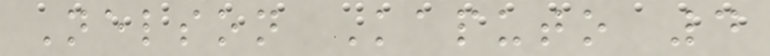Nelson Kaputo 4
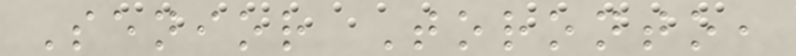Senior Toronto,
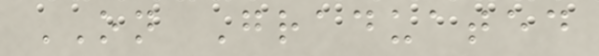ON Graduated
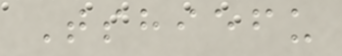Tshiefu
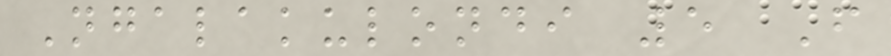Ngalakulondi 5 F
